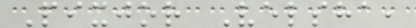Pixjor Velsha,
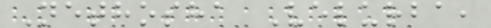Nethosha Velurba,
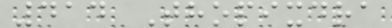414 Thopixdra
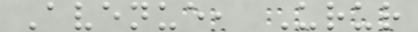Avenue, Urur
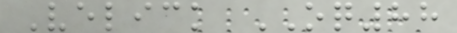Velick OQ88
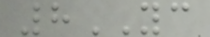8YC
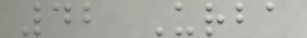42 Urba
